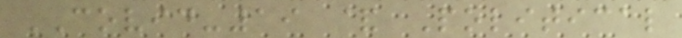COVID-19 & Political
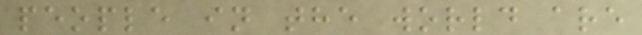people in the world are
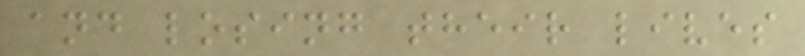and losing their lives
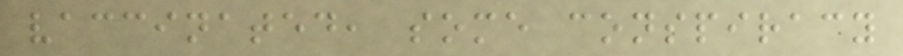vaccinated, some conspiracy
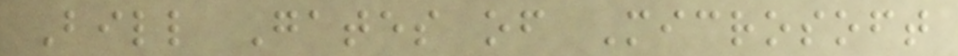Bill Gates of Microsoft
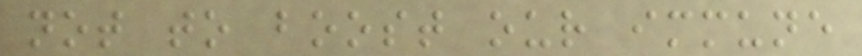not to boost our immune
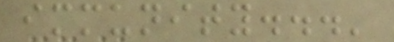immunity...'
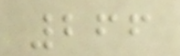266
